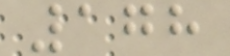178
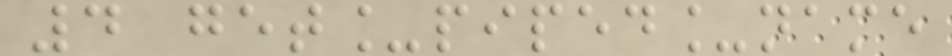4 get_piped_name
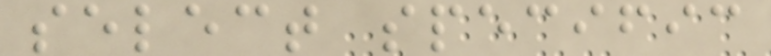select specific
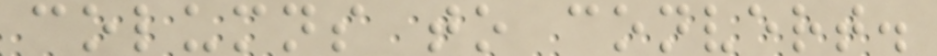columns to convert.
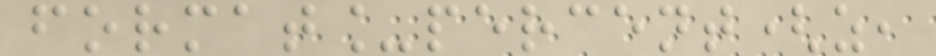format_percent(z,
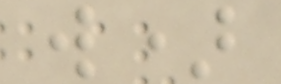w)
